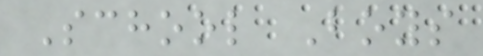School Boys
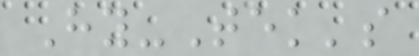Hy-Tek's
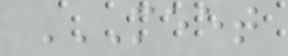MEET
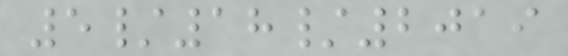5/18/2019
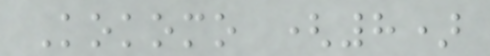Kokomo (8)
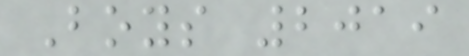Boys 2019
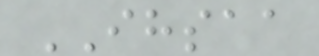IHSAA
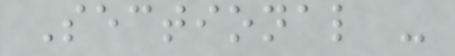Sectional -
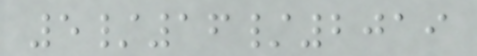5/16/2019
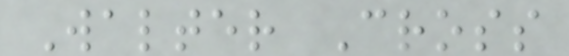Walter Cross
